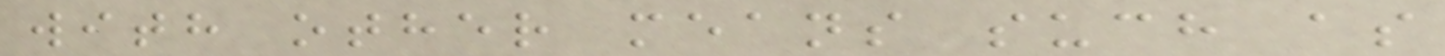with other means such as
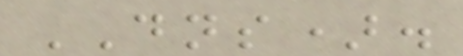DNS).
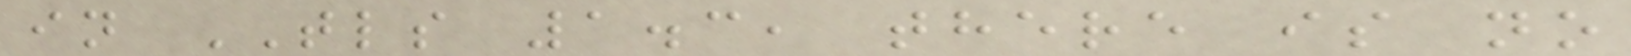in TLS 1.3, there is no
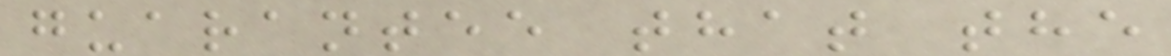guarantee that the
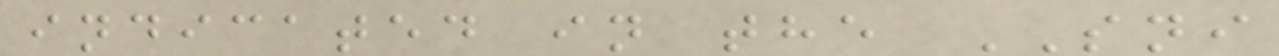indicated in the SNI
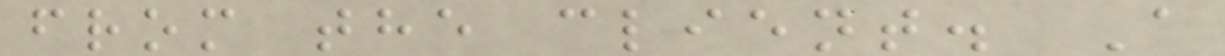from the client. A
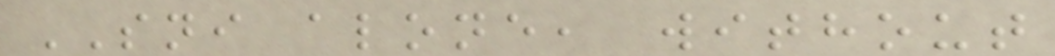SNI alone, without
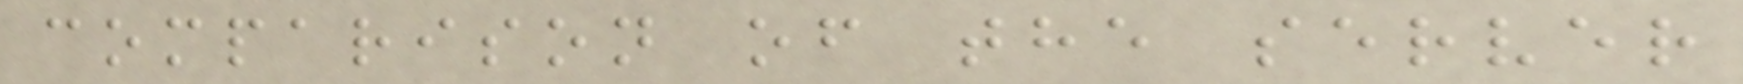comparison of the server
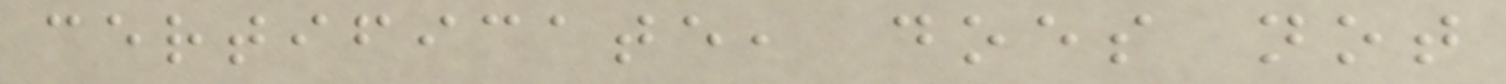certificate, does not
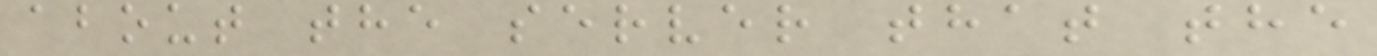about the server that the
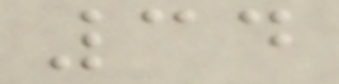34
